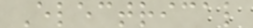Electrical
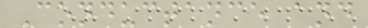Conductance and
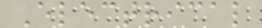Electrical
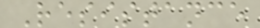Resistance
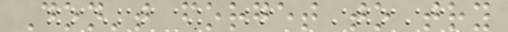Don't forget to try
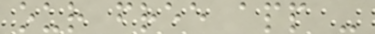our free app -
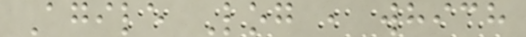Agile Log , which
